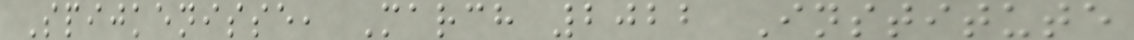Spijkenisse, March 2022 Institute
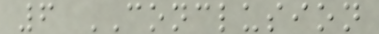6 CONCLUSION
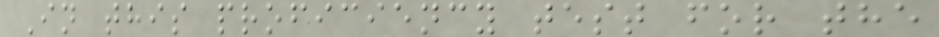In this proficiency test for the
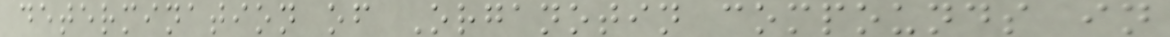determination of Organotin compounds in
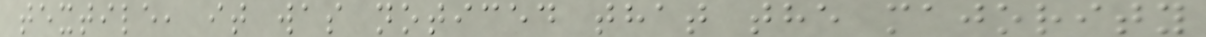textile, it was noticed that the majority
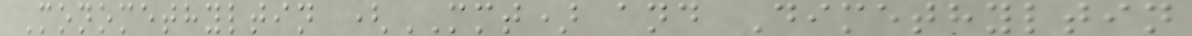Monomethyltin (MMT) and Dimethyltin
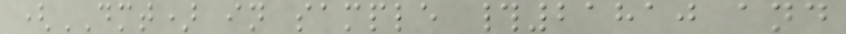(DMT) in sample #21810 and
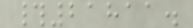#21811.
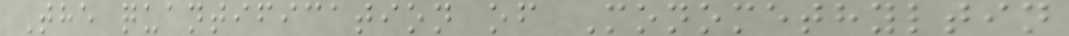The quantification of Monomethyltin
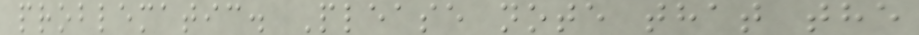problematic. Please note that the
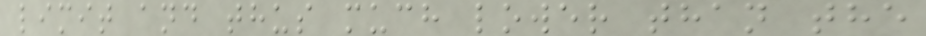limit and thus much lower than the
